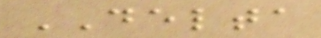DELTA
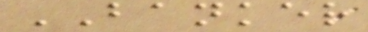BANKER
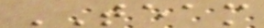TEAM
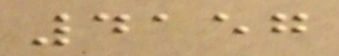4157
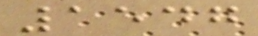1547
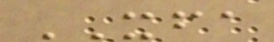XFA
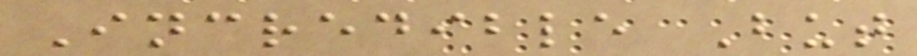Incredible But
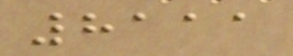8111
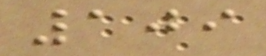109
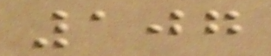107
